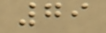79
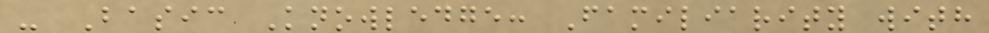- Basic Knowledge: Familiarity with
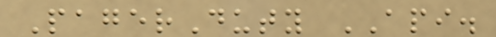PagerDuty API.
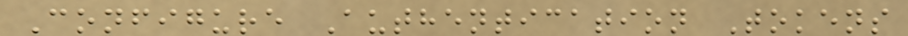Configure Authentication Tokens
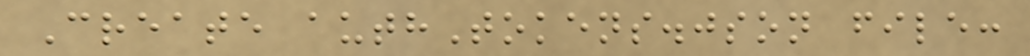Create authTokens.json file:
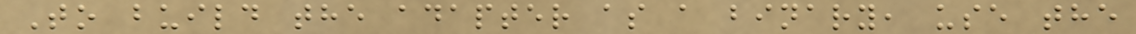To build the adapter as a binary, use the
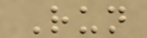Run
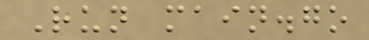Run main.go
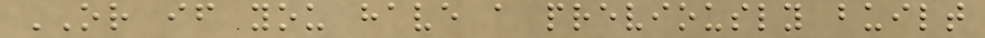OR if you have a previously built
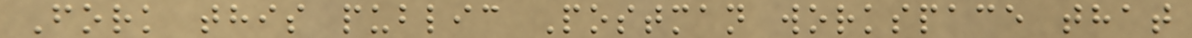Fork this public Postman workspace that
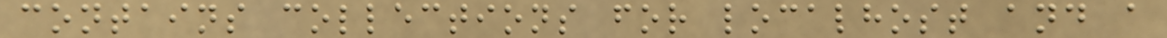contains collections for localhost and a
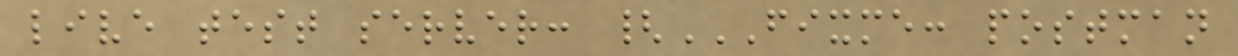live test server: {FIXME: POSTMAN
